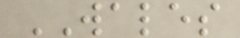WALES
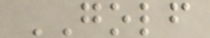GOLF
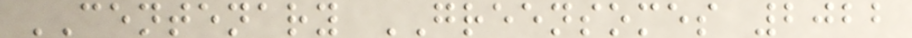CENTENARY GREENSOMES 2022
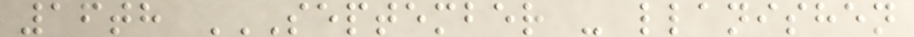16th SEPTEMBER - LLANISHEN
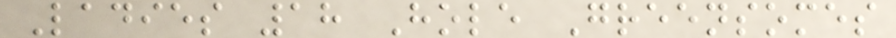Ladies 18 Hole Greensomes
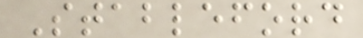Stableford
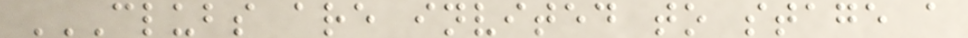CLUBS ARE INVITED TO STAGE A
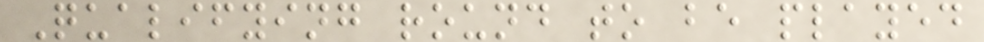Qualifying round to be played
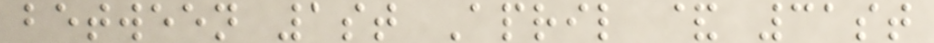between 1st April & 31st
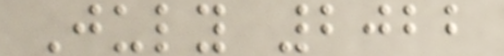July 2022
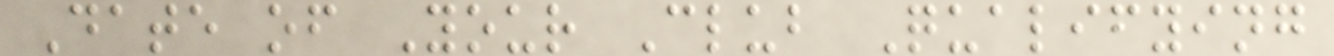Date of Your Club Qualifying
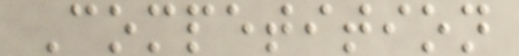Competition
